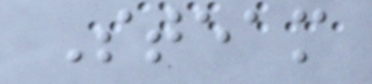Steam
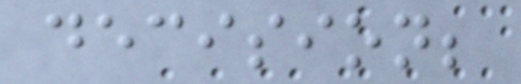decision;
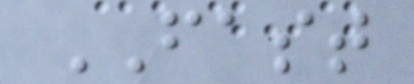FAST
